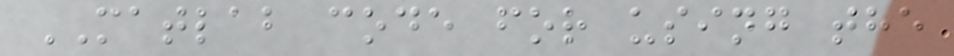MATLAB code for using the
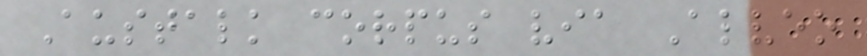Austalk corpus via Alveo
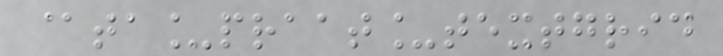@ta_praat_textgrid
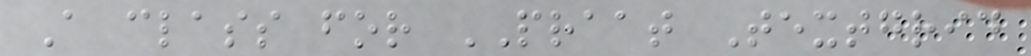A class for PRAAT Textgrid
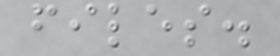files.
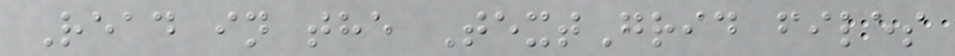Read in the TextGrid files
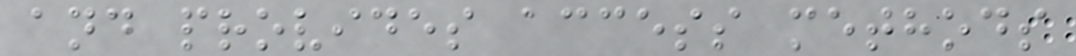and provides access methods
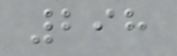298
